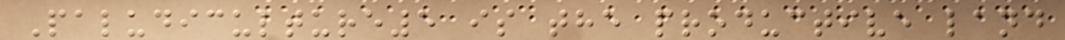Paludiculture5 is the productive land
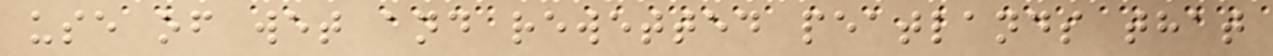use of wet and rewetted peatlands that
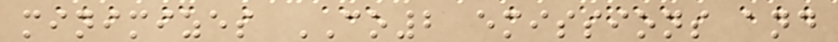minimizes CO2 emissions and
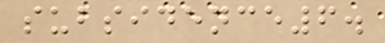subsidence6.
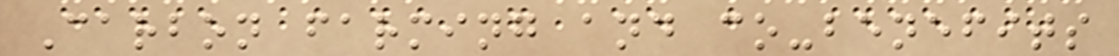Carbon farming and co-benefits
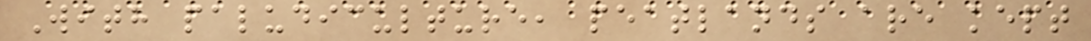With paludiculture, peatlands are kept
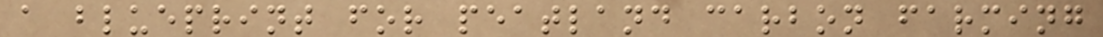a blueprint for peatland carbon farming
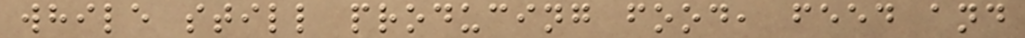while still producing food, feed and
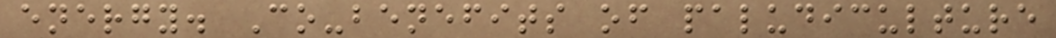energy. Co-benefits of paludiculture
